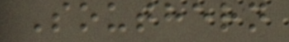Southern
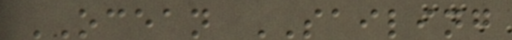OCEAN SAILING
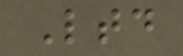Ltd
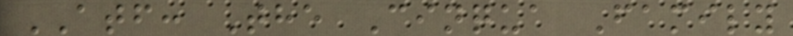ATF: The Cinqua Family
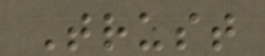Trust
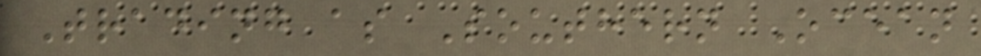Trading as Southern Ocean
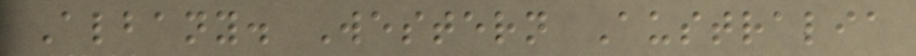Albany. Western Australia
